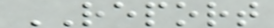REPORT
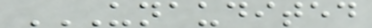UNAUDITED
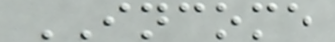INCOME
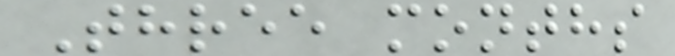Three months
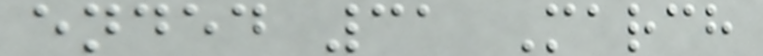ended 31 March
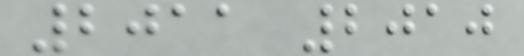2011 2010
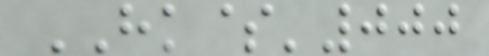HK$'000
